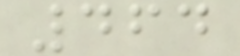464
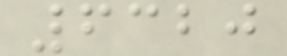6320
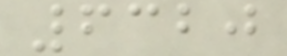6320
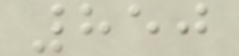850
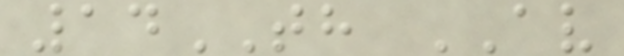14TH AV
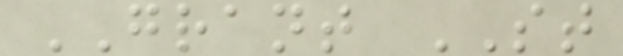GRANT ST
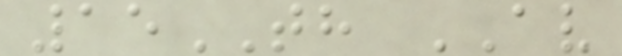15TH AV
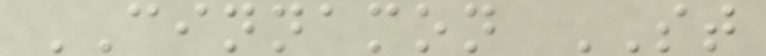CINNAMON ST
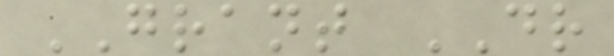GRANT DR
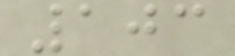103
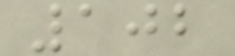102
